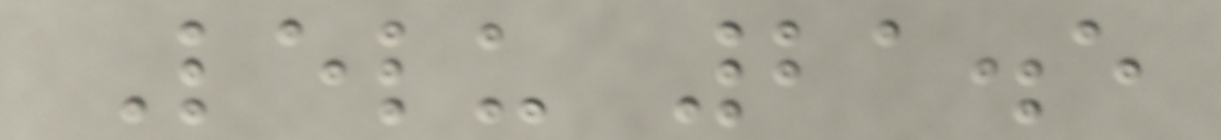Lelu 21.5
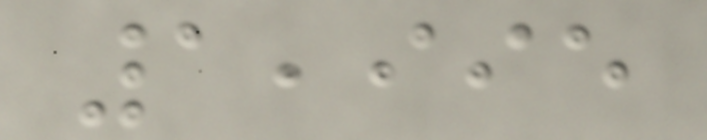1,995
